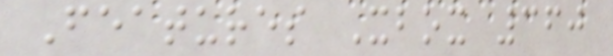Features Xbox 360
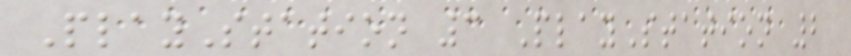PlayStation 3 PlayStation 2
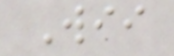Wii
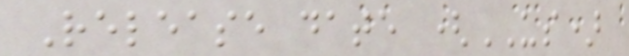Release date (US)
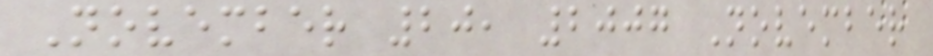November 20, 2007 November
